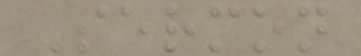Sermon
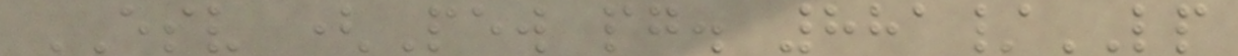ESV (Pew pg. 881/LP
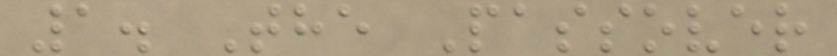1. The Passover
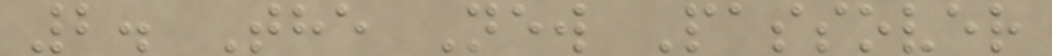2. The New Passover
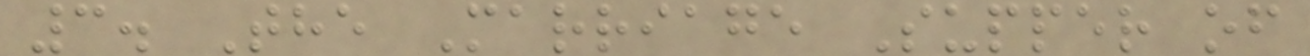3. The Marriage Supper of
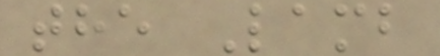the Lamb
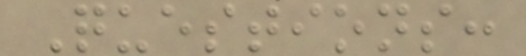Questions:
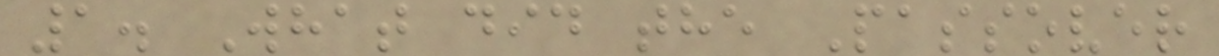1. What did the Passover
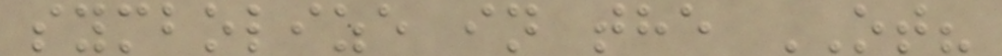symbolize in the OT?
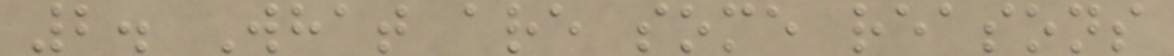2. What are some reasons
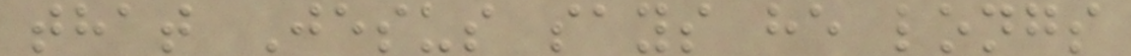that Jesus says he longs
